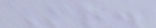Mr.
